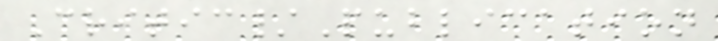Critic/Publication
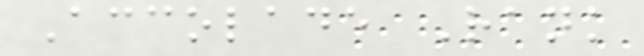Accolade Rank
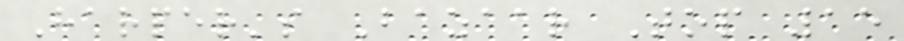Harper's Bazaar Top 15
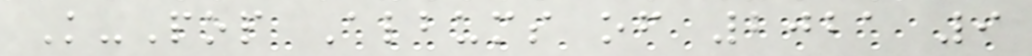K-Pop Albums of 2021 9
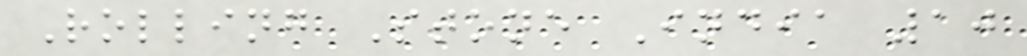Rolling Stone India 10
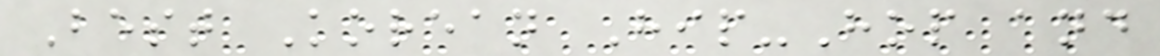Best Korean Hip-Hop and
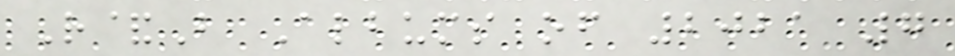R&B Albums of 2021 7
